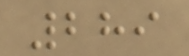289
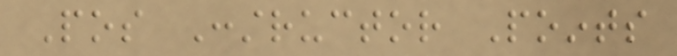Pos Constructor Points
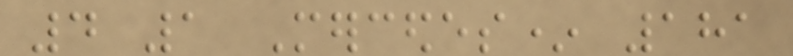4 1 Mercedes* 181
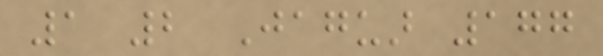1 2 Jaguar 177
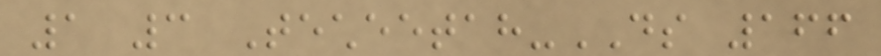1 3 Techeetah-DS 166
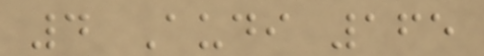4 Audi 165
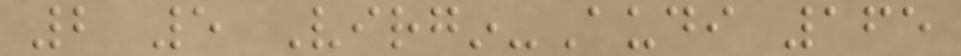2 5 Virgin-Audi 165
